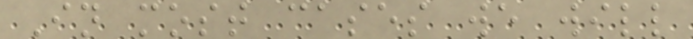In most cases we will
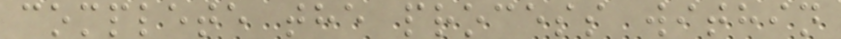complete the process within
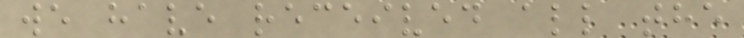we have received all the
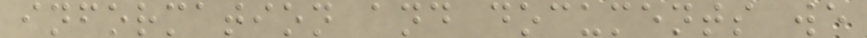information and documents we
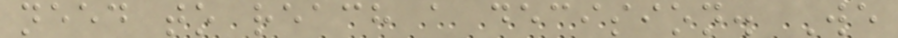need to reach a decision. We
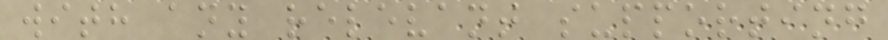with any relevant supporting
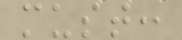must:
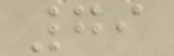79
